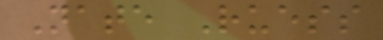Nate Ruess
